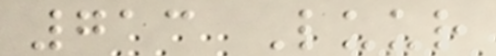713 Luur
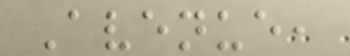Avenue,
